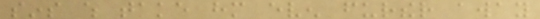sins which take him even further away
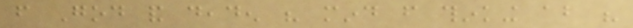from God and deaden his mind from thinking about his
